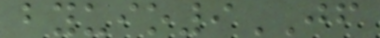byuio9JF
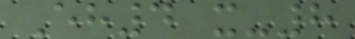Eh4 x-8
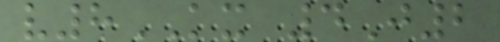v8KX 4J2
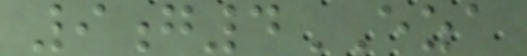9g4EZA
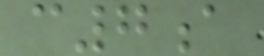c7a
